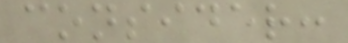consider:
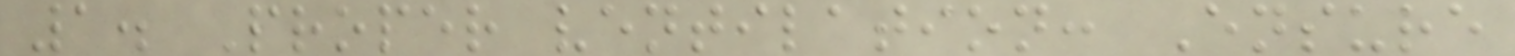1. Proper ventilation: Ensure
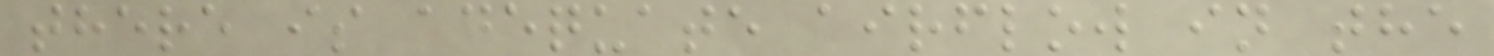there is adequate airflow in the
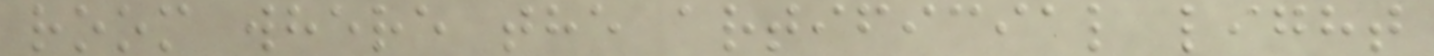room where the artificial light
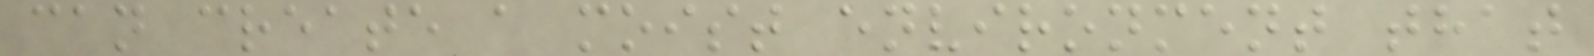can create a moist environment that
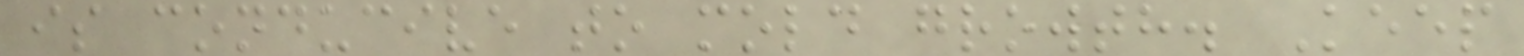is conducive to mold growth. Keep
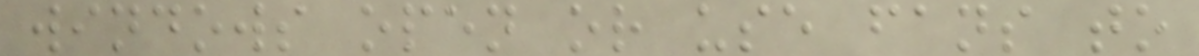windows open or use fans to
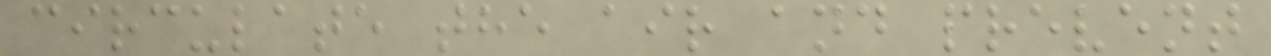circulate the air and prevent
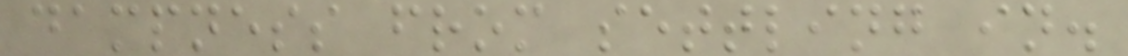dampness from settling in.
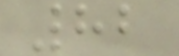82
